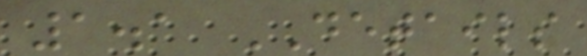1.1 DETAILS
